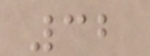32
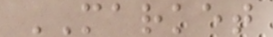MARKET
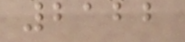2122
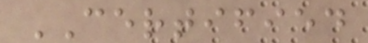CERTIFIED
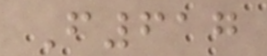F617
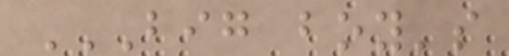BIG BOY'S
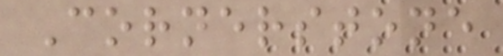Cornerstone
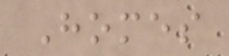Homes
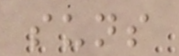suns
